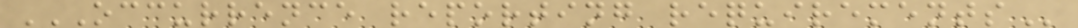OCCURRENCE REPORTING REQUIREMENTS
